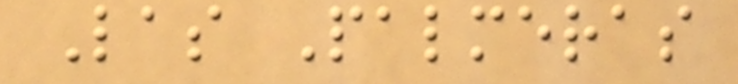Las Palmeras
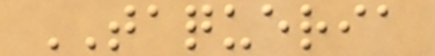TAQUERIA
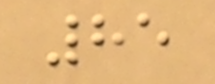85
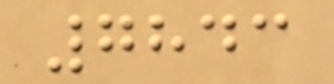7843
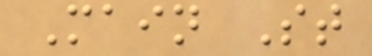Main St
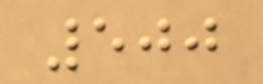500
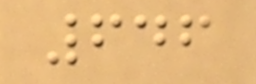646
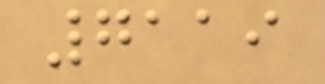7119
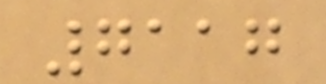7117
